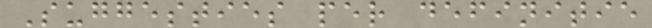Suggesties per definitie
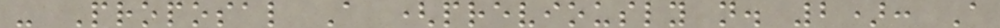- Proposal A (previously n. 2): A
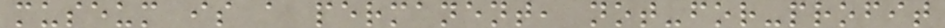museum is a permanent, not-for-profit
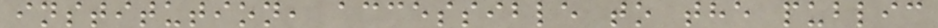institution, accessible to the public
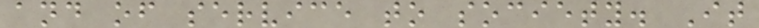and of service to society. It
